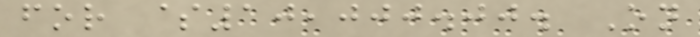for $10,000.00. On
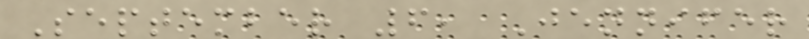September 6, Jennifer
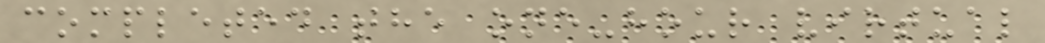completed the one-hour virtual
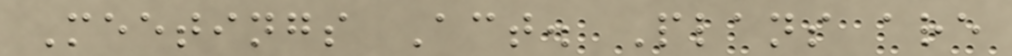Meetings Act. Plans are
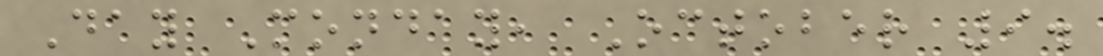Day Monday, October 9.
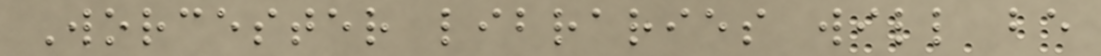Worcester libraries will be
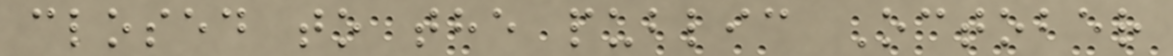closed to the public October
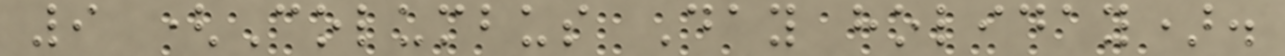9 (Columbus Day holiday).
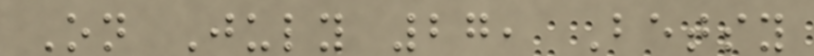On July 27, Betsy
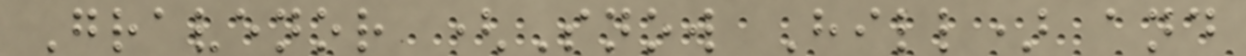Gravenor (Snow Hill) and
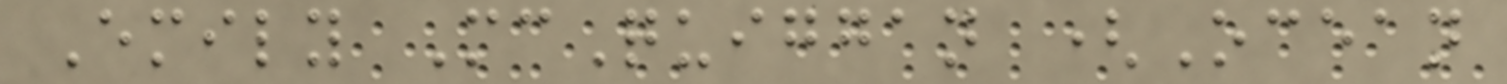Emily McQuiggan (Ocean
